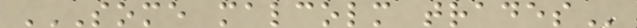SOME MALCOLM TRADES
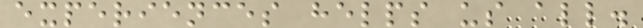experiences helps us all.
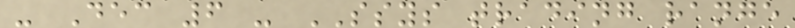- Dec 6 - SSYS trading range
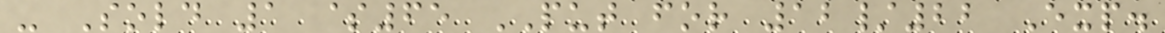- Sold 1 $65 PUT for 12/22 Exp.
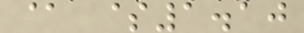@ $1.10
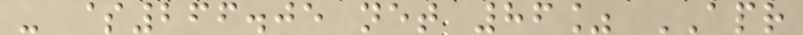- $266.05 net 86% APR
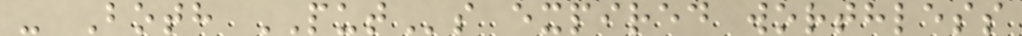- Both PUTs expired worthless
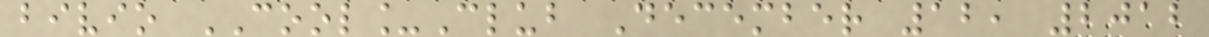bivio COOL_Club December 12, 2012
